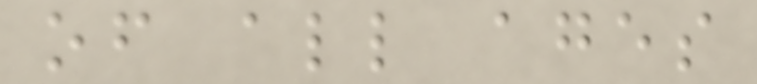of all ages
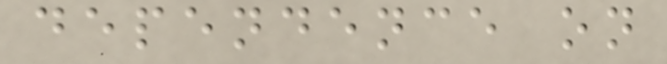dependence on
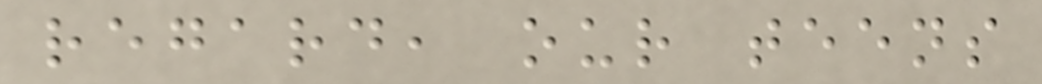regard, our teens
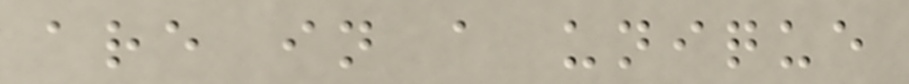are in a unique
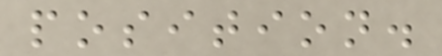position.
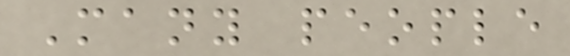Many people
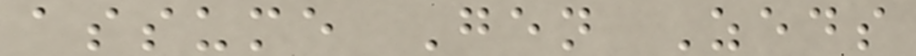assume Gen Zeds
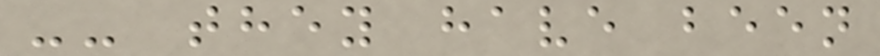-- they have been
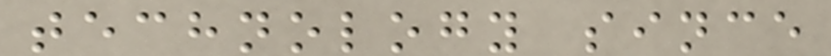technology since
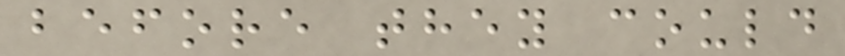before they could
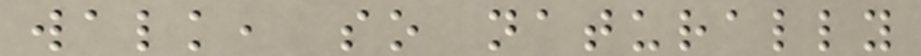walk, so naturally
